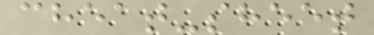cheat-sheet
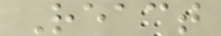React
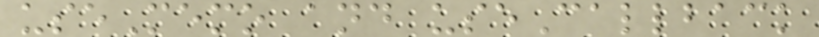useMemo and useCallback
